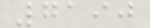7190
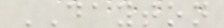DAYTON
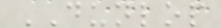DUNLOP
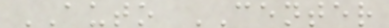AUTO CENTER
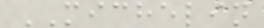MICHELIN
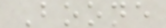Boone
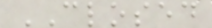CLOSED
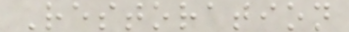Restoration
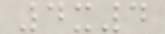4x4
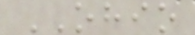OHIO
